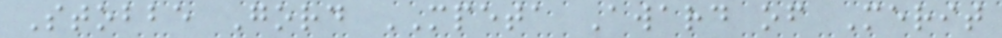Stobbe Gord MPETA Award of Merit
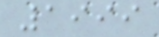1999
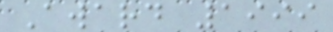Award 1999
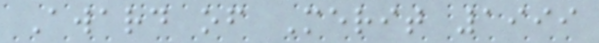Award of Merit 1999
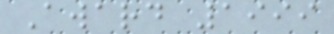Award 1999
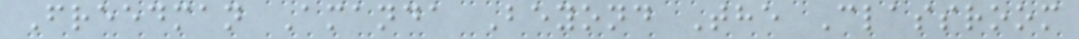Freedman Amanda Beyond The Classroom
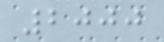2000
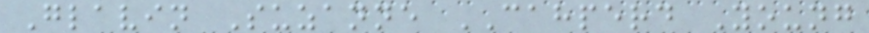Glavin Suzanne CAHPERD Young
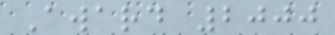Award 2000
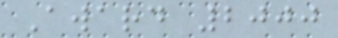Award 2000
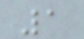1
